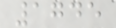1745
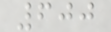600
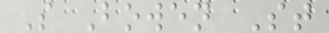S Bowen St
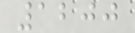1200
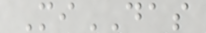MiDAS
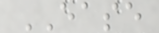EASE
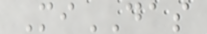MiDAS
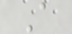A
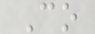Co
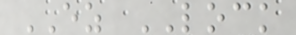EZ LOCK
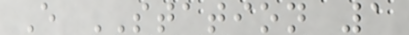E STATION 1
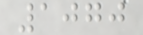1070
